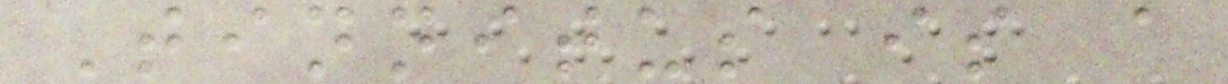Tinnitus is a
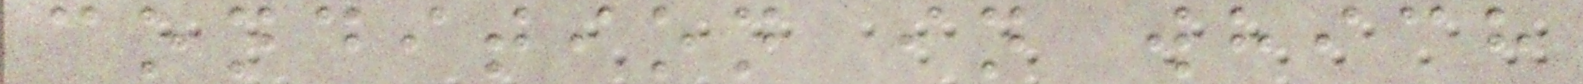condition in which
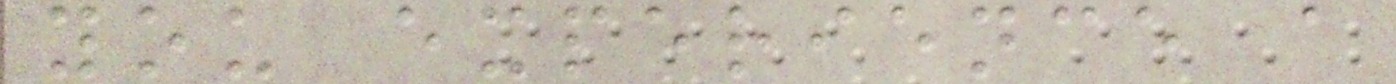you experience a
